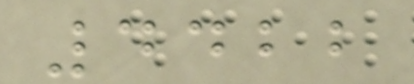4422
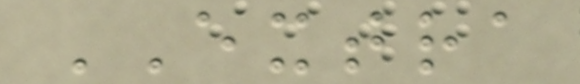EXTRA
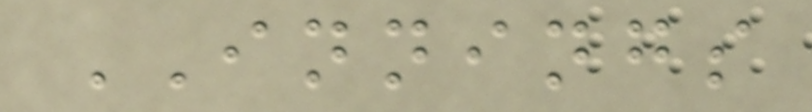INNINGS
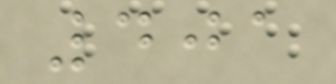401
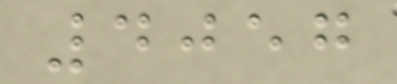4057
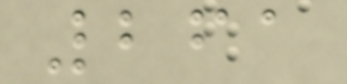261
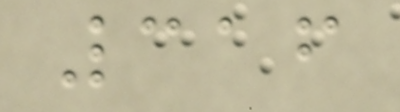316
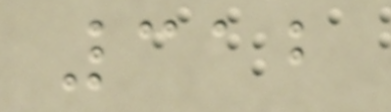312
